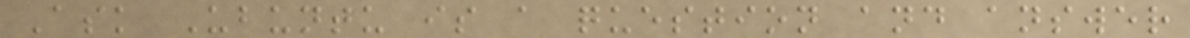Ask Ubuntu is a question and answer
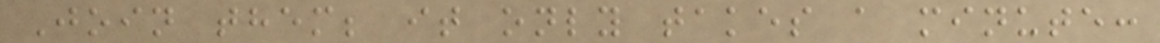Join them; it only takes a minute:
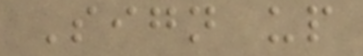Sign up
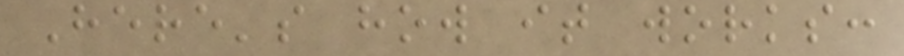Here's how it works:
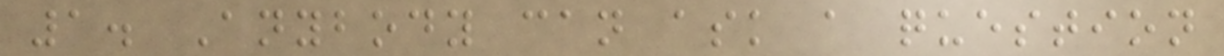1. Anybody can ask a question
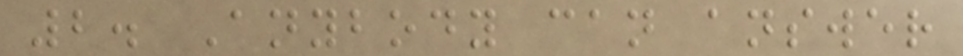2. Anybody can answer
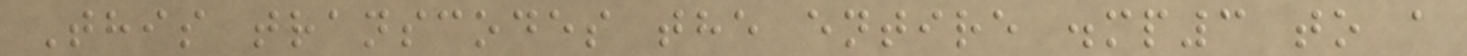This transcodes the entire .mp3 to a
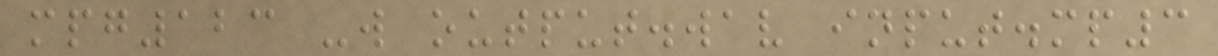mpg123 -w output.wav input.mp3
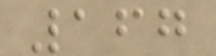167
